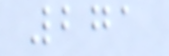271
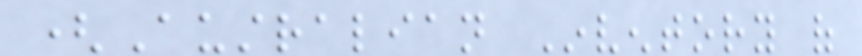(Australian Inventory of
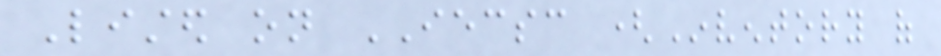Listed on IECSC (Inventory of
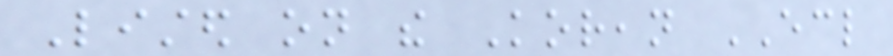Listed on the Korean ECL
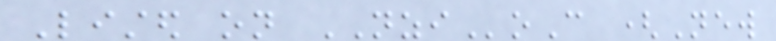Listed on NZIoC (New
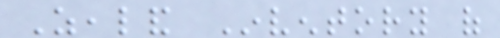Zealand Inventory of
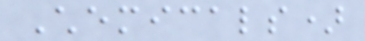Chemicals)
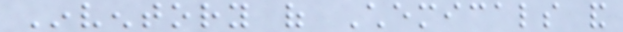Inventory of Chemicals and
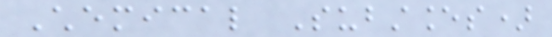Chemical Substances)
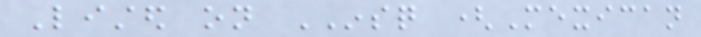Listed on INSQ (Mexican
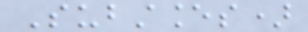Substances)
